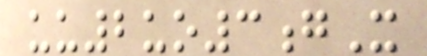uu2uo3gX
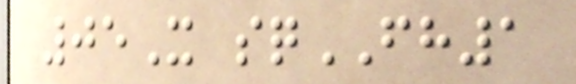05X sqFH1
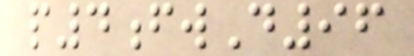p4fwD96
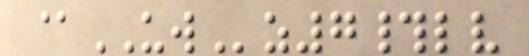@UWz7#lv
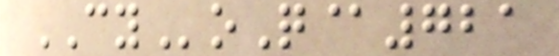CYoQ@721
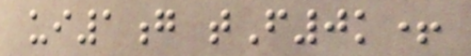ui1g tF0k+
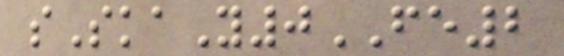sSkaY0FE2
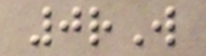0rW
